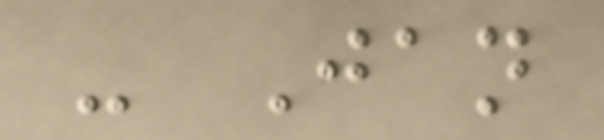- Jan
